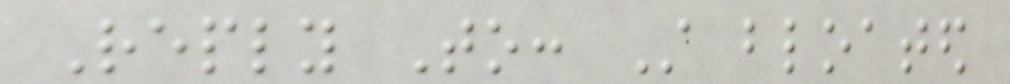Reply To: Still bloated
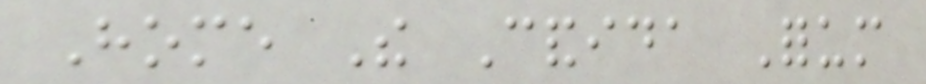Home The Candida Forum
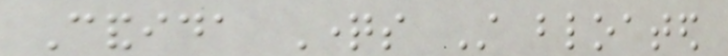Candida Questions Still bloated
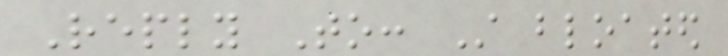Reply To: Still bloated
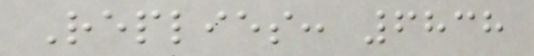Replies: 6838
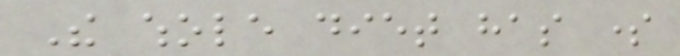The whole diet has some
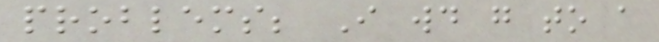problems; I would go to a
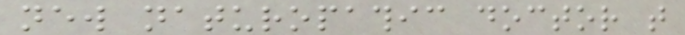new naturopathic doctor that
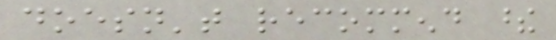doesn't recommend these
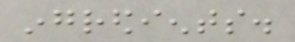ingredients.
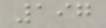197
